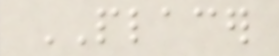PLACER
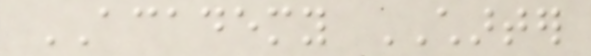ACADEMY CHARTER
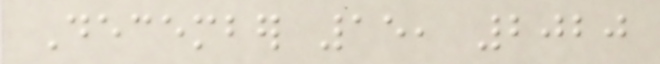December 15, 2020
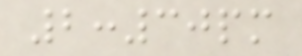2:30pm
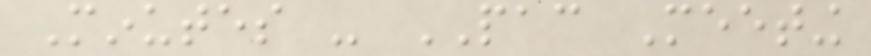Minutes - PAC Meeting
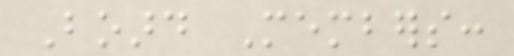Board Members:
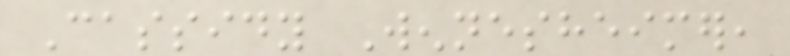Cassidy Wennesheimer,
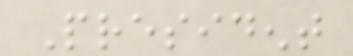President
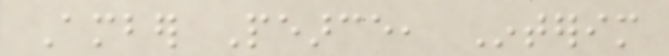Amber Pearce, Interim
